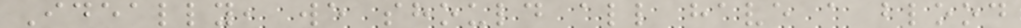Ideally, we should all have a blood
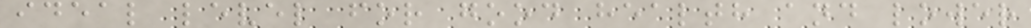ideal level for good health and lower
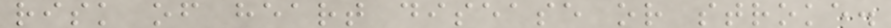risk of heart disease or stroke.
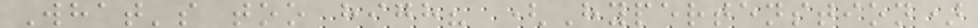What's too high? (Hypertenstion)
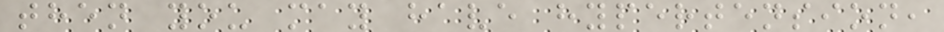then you may have hypertension,
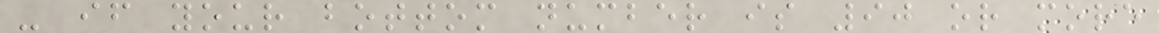- if your bottom number is 90 or more
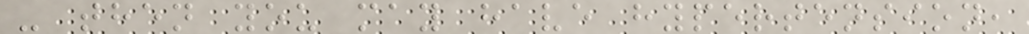- then you may have hypertension,
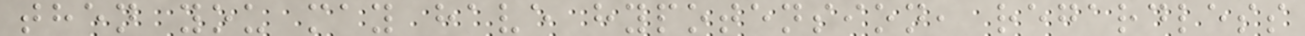then you may have hypotension, regardless
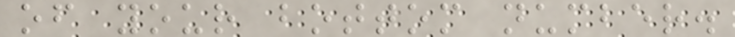of your bottom number.
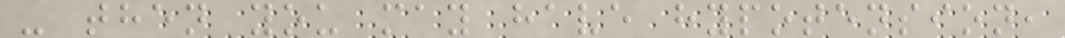- then you may have hypotension,
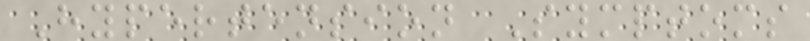Hypertension Symptoms
